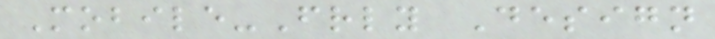Mobile-Friendly Design
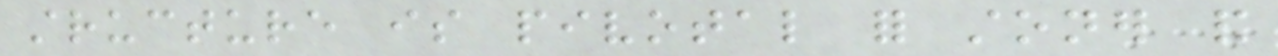structure is pivotal for stoner and
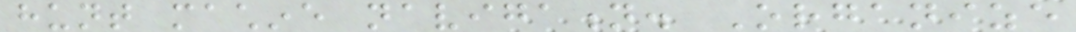hunt machine navigation. Organize
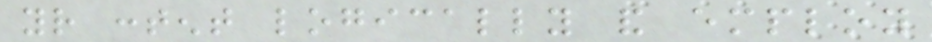your content logically and employ
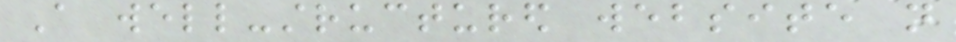A well-structured website not
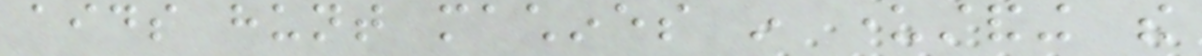aids hunt machines in understanding the
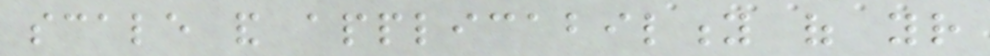scale and applicability of your
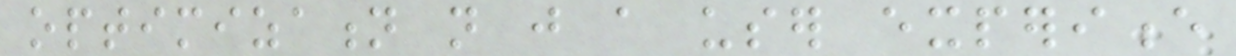optimization not just a user experience
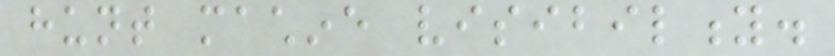hunt machine visibility.
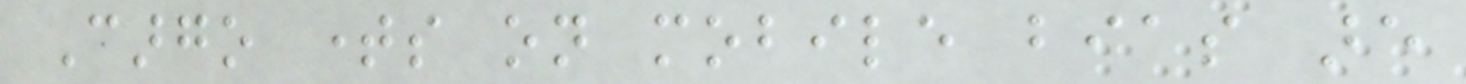Cargo times on mobile bias are
